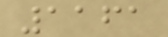1161
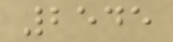2545
